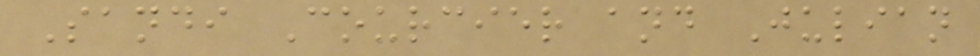Sandi Courcier and Julian
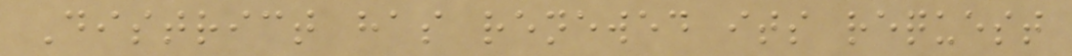District has renewed its request
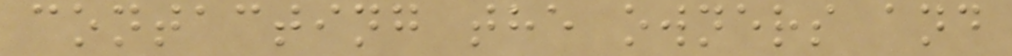contacting the owners and
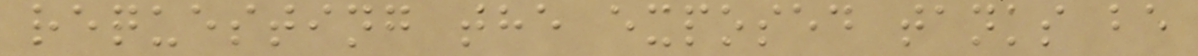requesting the exposed tanks be
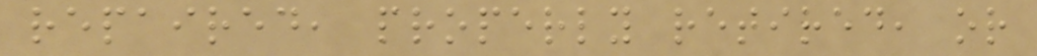repaired, properly retired, or
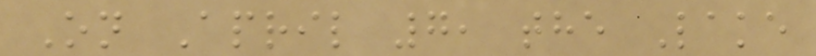On April 7, the Lake
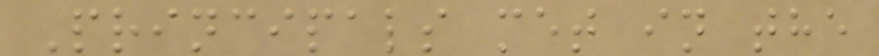Principals met in the
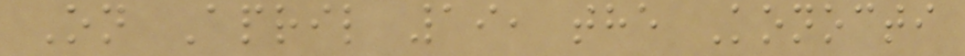On April 19, the Konocti
